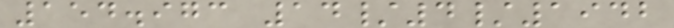154.973 14/4/1942
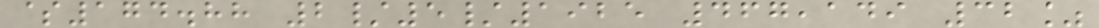$174.88 2/5/1925 467,149 32%
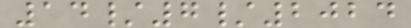14/7/2024
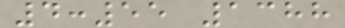4:55 1388
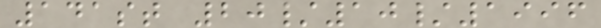141st 20/10/1996
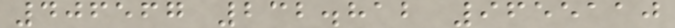406567 232.812 9655110
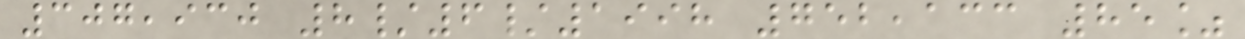307,930 8/6/1998 752,133 85%
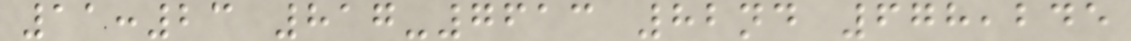11:23 817-7613 82nd 678,245
